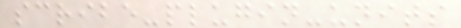scribe-plugin-units
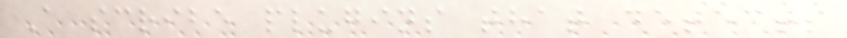A scribe plugins that detects
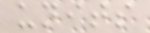units
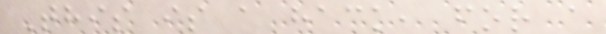This is a hack, for a
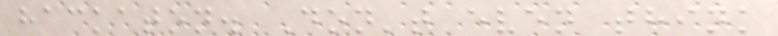hackaton. Don't even think
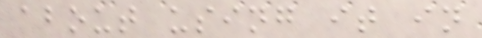about using it in
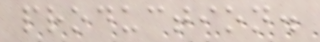production.
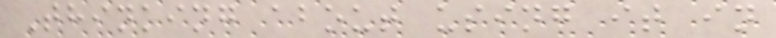Thinking about using it in
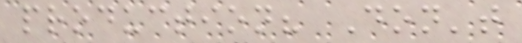production? Don't
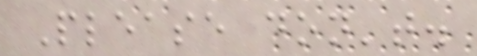Please don't.
